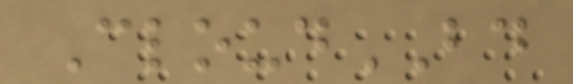CloudBD
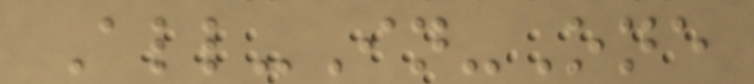All-In-One
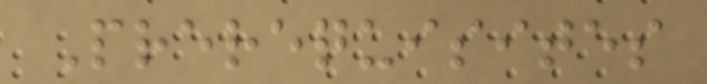Prerequisites
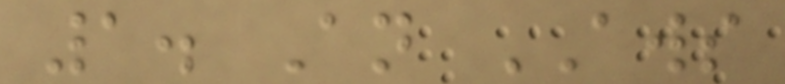1. An AWS
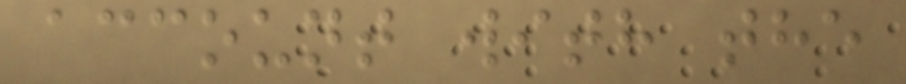account with the
